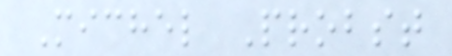Michel Probst
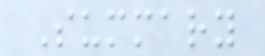Summary
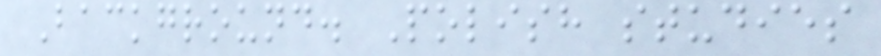Background. Polish studies
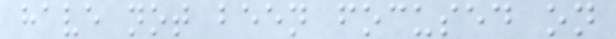have not been focused on
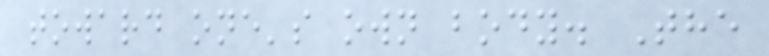toward one's own body. The
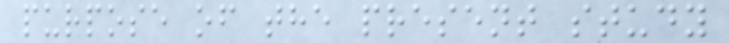purpose of the present study
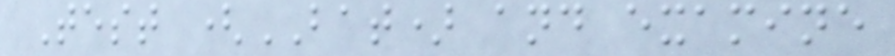Test (BAT) and examine
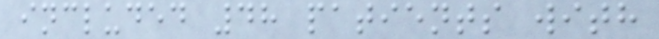included 48 patients with
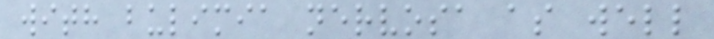with bulimia nervosa as well
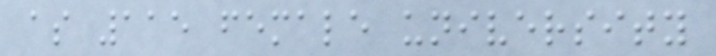as 115 female university
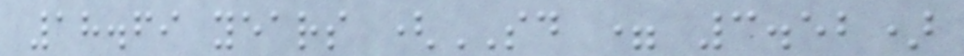18.69 years (SD = 3.52)
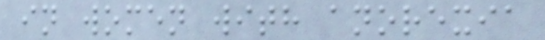in women with anorexia
